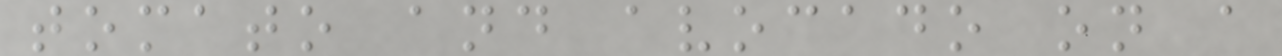tomato and avocado on a
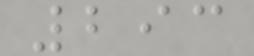293
